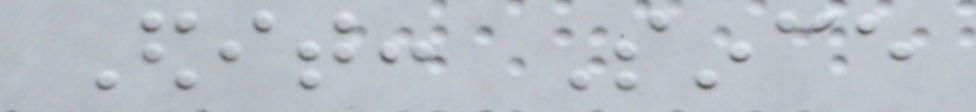Edit: Since
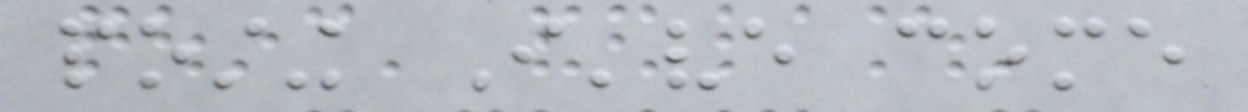posting I've come
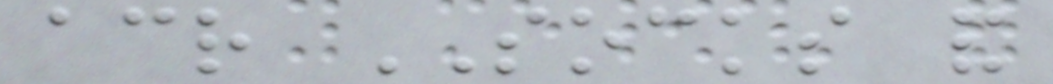across SOCKS and
